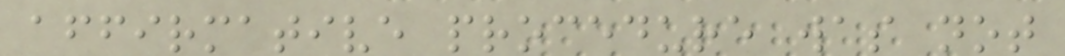affirmative procedure was not
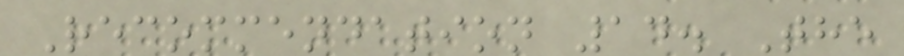Recommendation 14. The
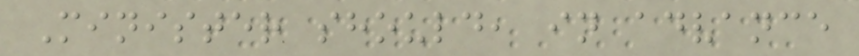Minister should, in advance
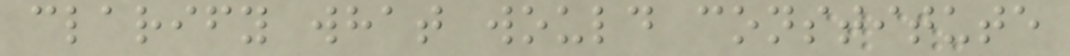clarify what would constitute
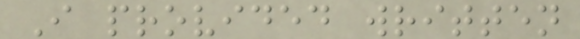I provided written
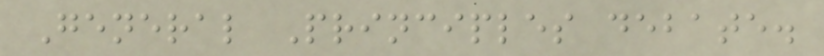General Principles debate.
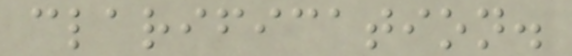clarification.
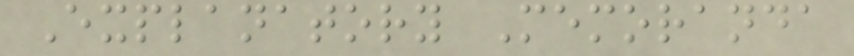Explanatory Memoranda
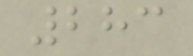283
